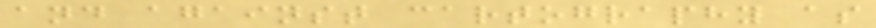and against cartography as
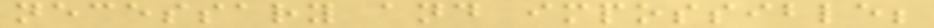necessary and impossible;
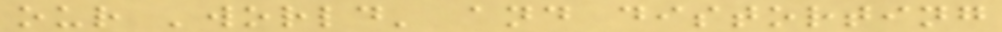our 'world' and distorting
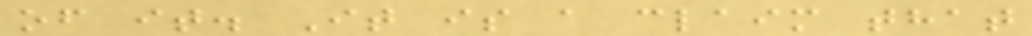of it. It is a claim that
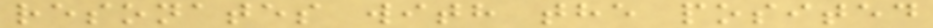resonates with the posited
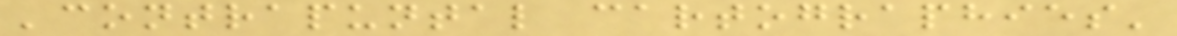'contrapuntal cartographies'
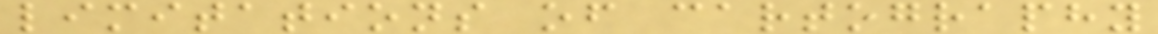limitations of cartography
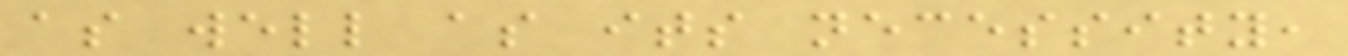as well as its necessity,
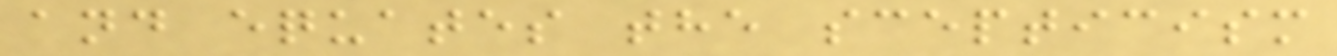and equates the scepticism
